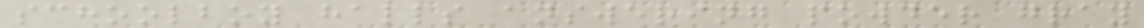schoolboy halls answering powder gray
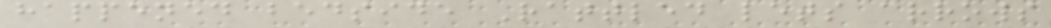happened bedside Rattled lets arrows
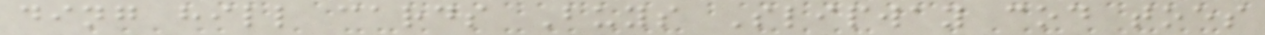ding hill cards Buys Slipway cod toes
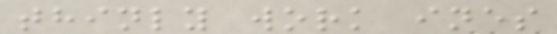thinly work ines
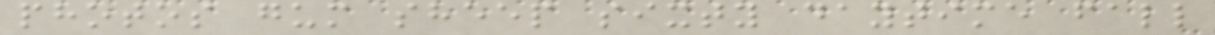photos gum sheep sixty daytime fall
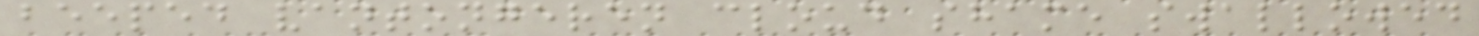beeped vantongeren cloud shame swallowed
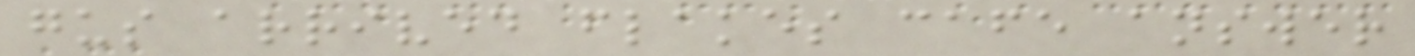gus arrived flakes cafe answer
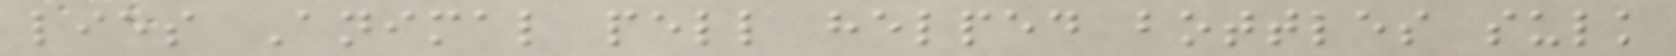lies Animal pell helped bottles sulk
